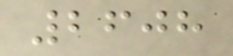2608
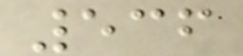536
